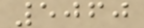5060
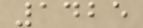1425
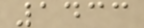1433
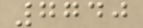7740
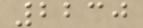2230
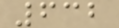632
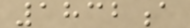1832a
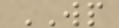WP
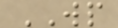WP
